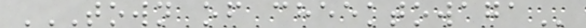TOWN OF CHEEKTOWAGA
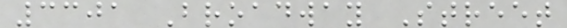3301 Broadway Street
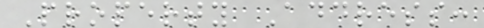Property Address:
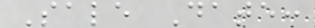Sale Date:
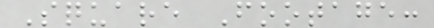Square Footage:
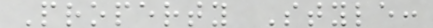Property Style:
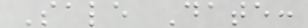Sale Date:
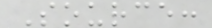Source:
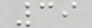39
